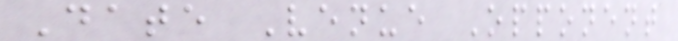Date Venue Opponent
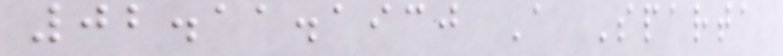02.11.1930 A Sparta
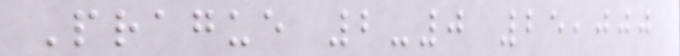Prague 2-0 25,000
